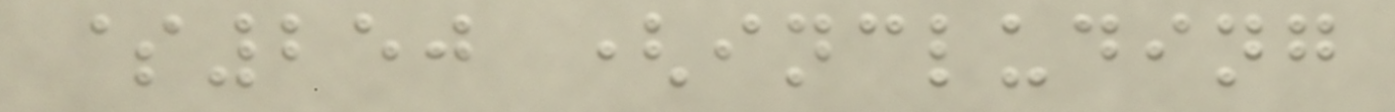$250 (including
